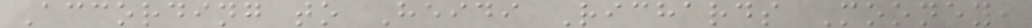According to Heidi Richards Mooney,
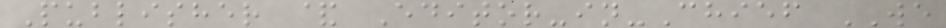Publisher & Editor-in-Chief WE
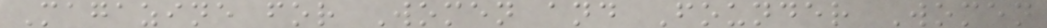Magazine for Women and Founder Women
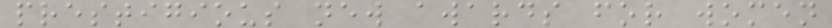prestigious new awards for women
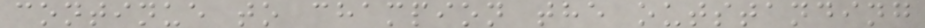continue to champion the outstanding
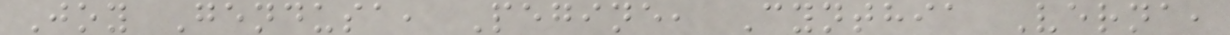Joy Gendusa, Pegine, Cynthia Verna,
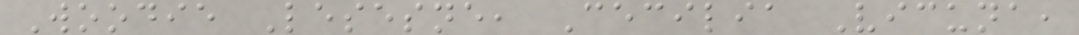Woodie Lesesne, Cecilia Vicuna,
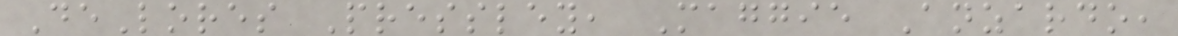DeLores Pressley, Maggie Anzardo,
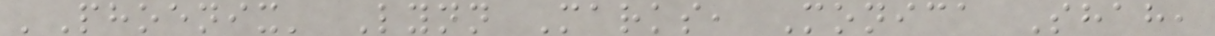'Phoenix' Lynn Marks, Monica Shah,
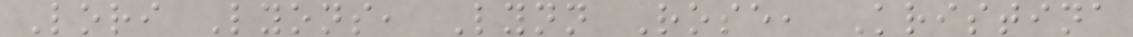Lori Lyons, Lynn Rose, Kristina
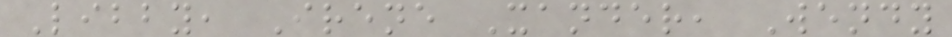Libby, Irene Xander, Wendy
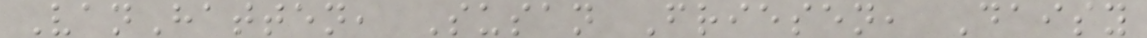VanHatten, Susan Friesen, Daisy
